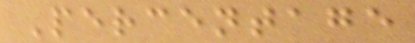Percentage
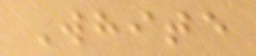White
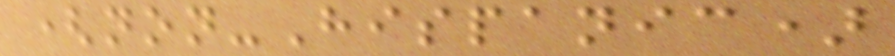(non-Hispanic)
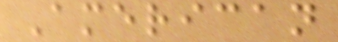American
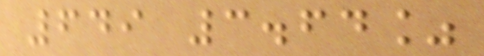649 3.64%
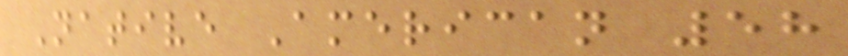Native American 58
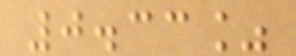0.33%
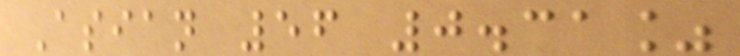Asian 56 0.31%
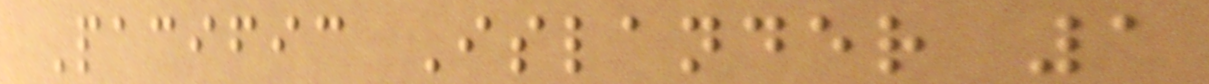Pacific Islander 1
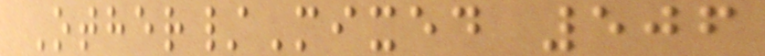Other/Mixed 506
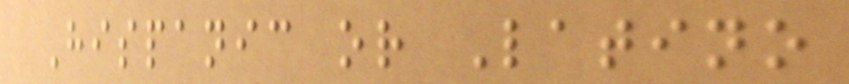Hispanic or Latino
